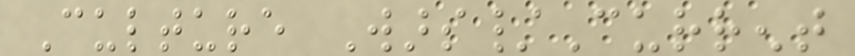Culture Wars/Current
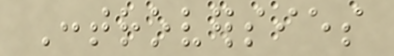Controversies
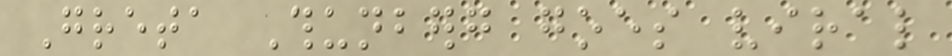Greta Thunberg goes viral
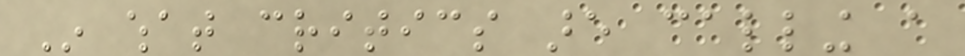In what critics are calling a
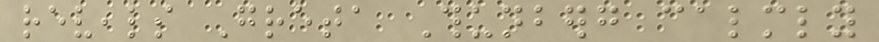reveals Greta Thunberg calmly
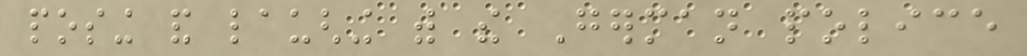posing and laughing with the German police
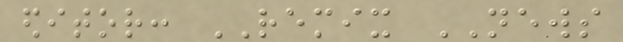editor: REMIX NEWS
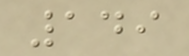149
